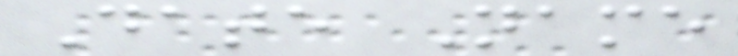Date Name
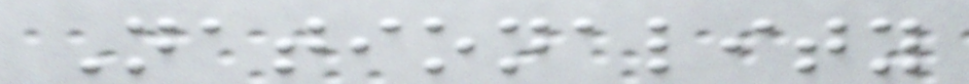Nationality
